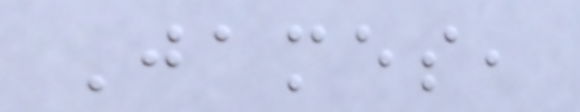James,
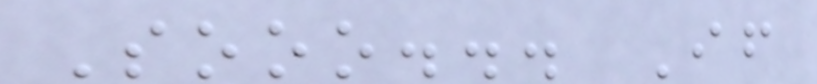Sooo... If
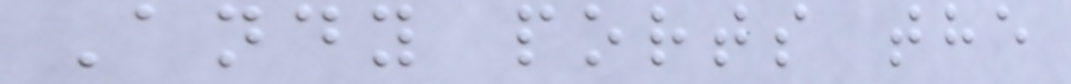Andy ports the
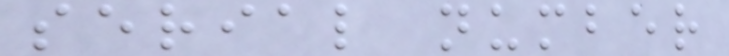serial number
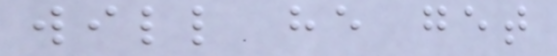will he get
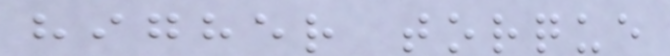higher torque
